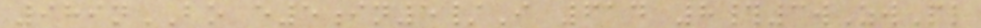989nBO e5in5/I 614 8#3wZwPl
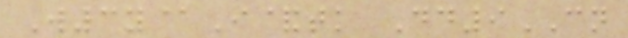W3y@I&tk Dd9CN
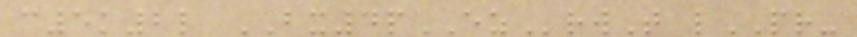c5k2l BX4pEZrwT lPR-
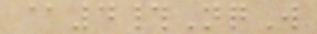@4#NqW
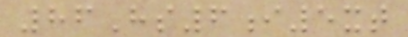86Hs6i5xt
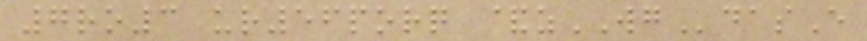7ro3 ur56porq &zWGdasE
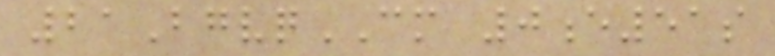21BgvqCM 0e51s
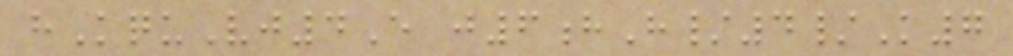hKquVj4E j6hH/4/K7
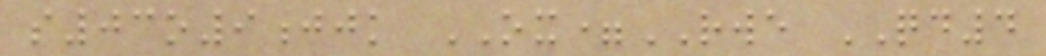s03o9jjk OX=RWE QD4
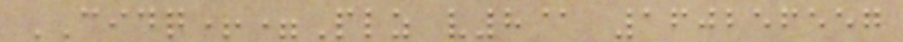CIDQ+=Plz v8@ 160256557
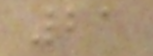21
